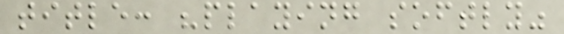title: "playing softly"
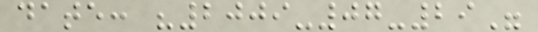date: "2009-07-29"
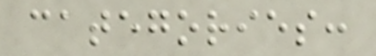categories:
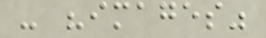- "images"
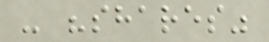- "shares"
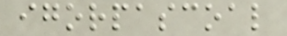igorpascoal
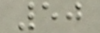50
